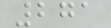271
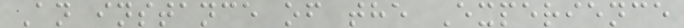An instance of the Experience
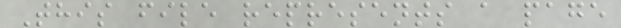This file represents a page
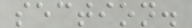section.
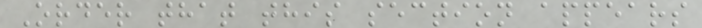Order that this section appears
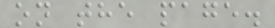on the page.
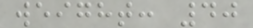weight: 40
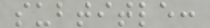subtitle:
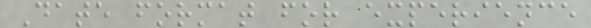Date format for experience
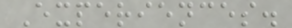Experiences.
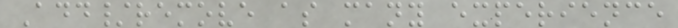Add/remove as many experience
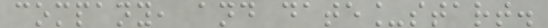company, and date_start.
